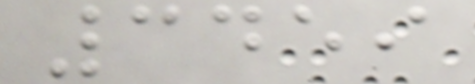3459
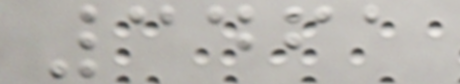3461
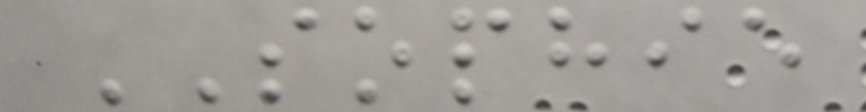SOPHIE
